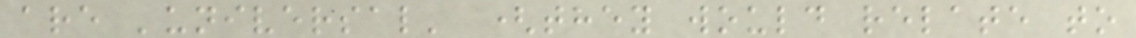are 'universal' (they would relate to
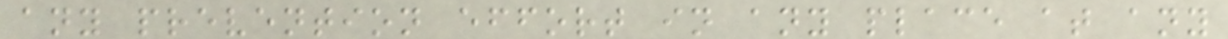any prevention effort in any place at any
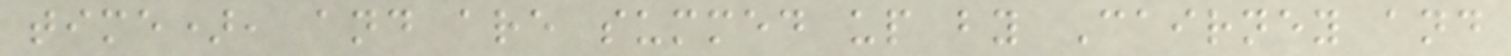time), and are summed up by Cairney and
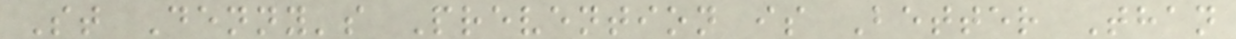St Denny's Prevention is Better Than
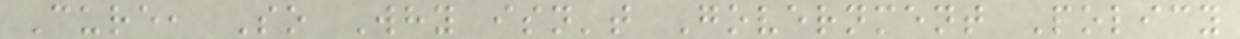Cure, So Why isn't Government Policy
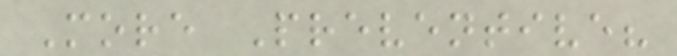More Preventive?
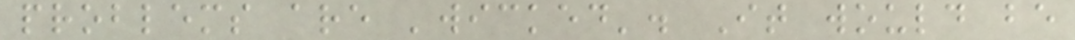problems are 'wicked'. It would be
